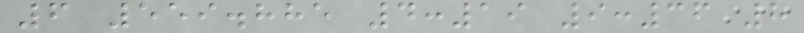6 559.885 4:19 9:36 8
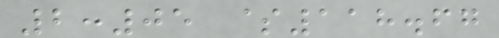2:05 $118.67
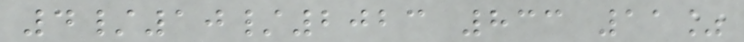4/10/2023 833 11%
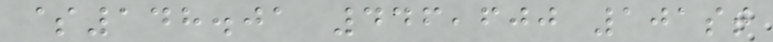$148.01 446,600 101st
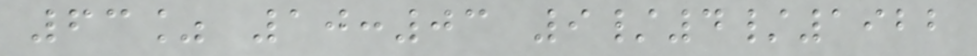63% 10:03 9/4/1922
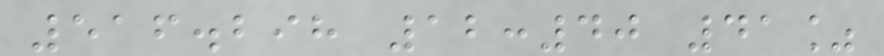516.298 12:40 41%
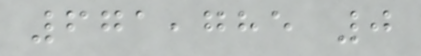671,785 0
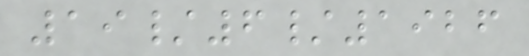19/6/1926
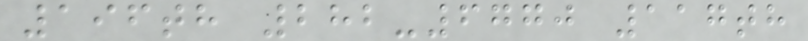196th 282-6770 117th
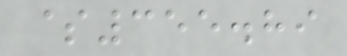$355.89
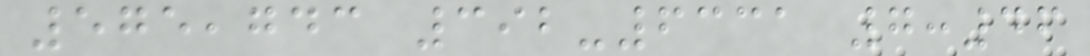575,743 392-6331 7:46
